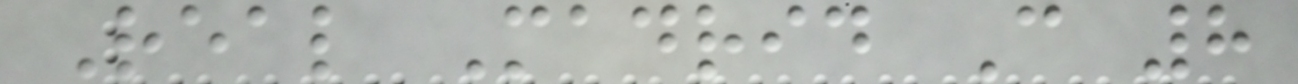Real Madrid C 8
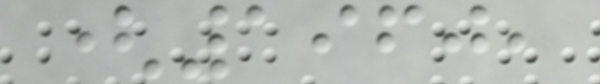(1960,
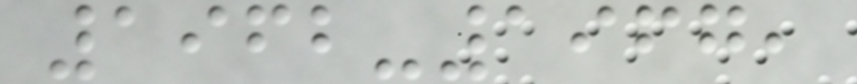1962-1967,
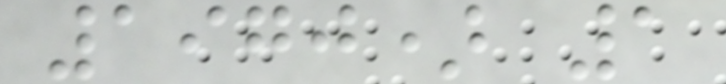1970) 1
